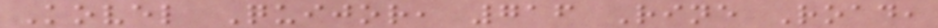Kovel Quijor, 716 Rine Road,
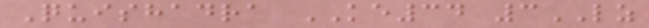Quishadra KE34 3LZ
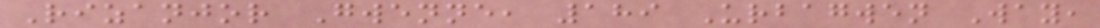Rizanjor Gwenne, 189 Urbagwen Way,
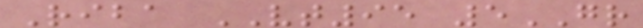Riba VT95 5GR
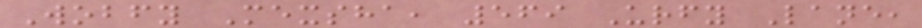Wobfy Mexsha, 569 Urfy Lane,
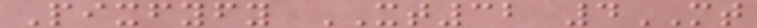Pixfyfy XT32 4MT
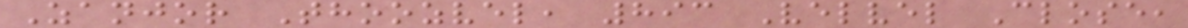Zanjor Thoozvel, 893 Velvel Close,
